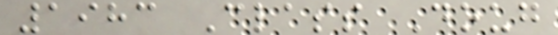1983 Class Doug
